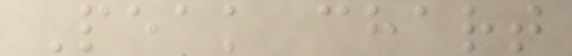Peak chart
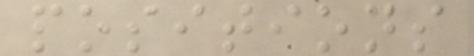positions
